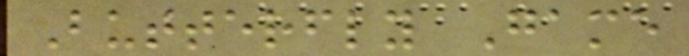Butterfly Game
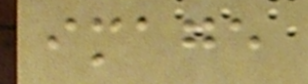image
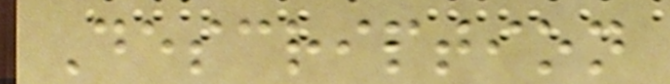Description
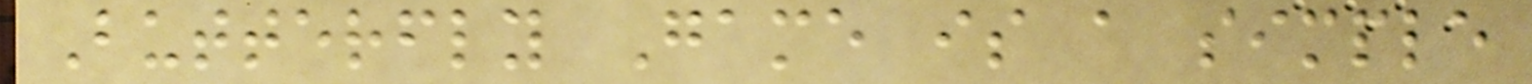Butterfly Game is a simple
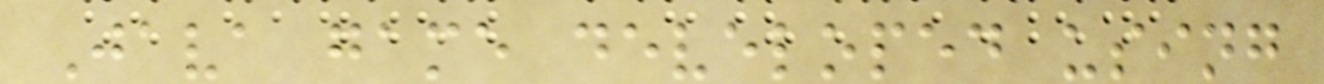Java game developed using
